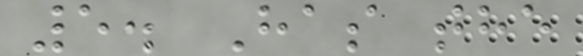5. Has the
